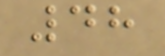48
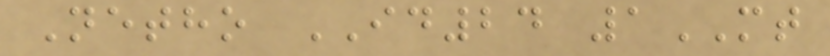Netho ID24 1MT
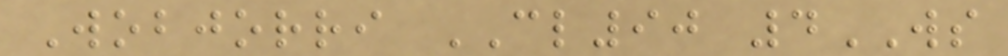Wobjorri CL90 4WS
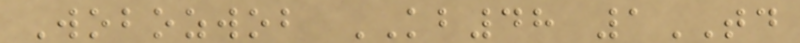Wobozwob KB48 1TD
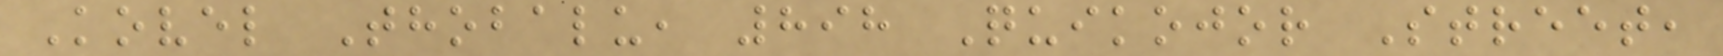Kovel Thobalu, 898 Quikojor Street,
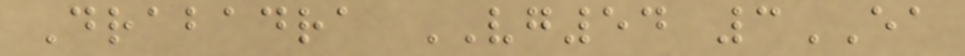Drabadra VG54 3EA
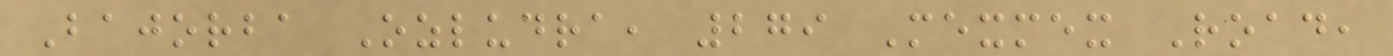Bajorba Ozludra, 279 Mexmex Road,
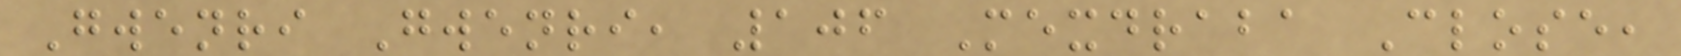Gwenri Gwenri, 106 Mexdraba Close,
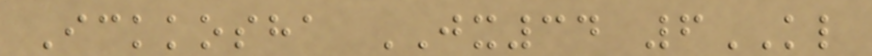Ickkosha JX34 6KL
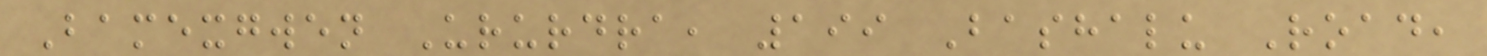Bamexgwen Ururdra, 199 Bashalu Road,
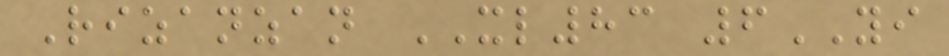Rizanzan XL83 6YI
